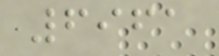6961
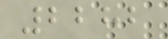2282
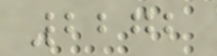2272
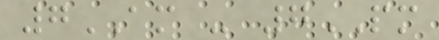7AM - 7PM
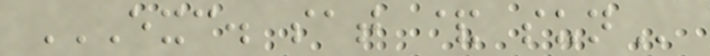EXC. SAT & SUN
